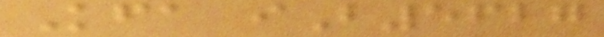Kfa iB5627
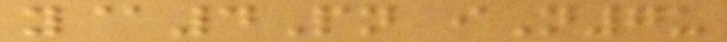y@4Pn iN7u
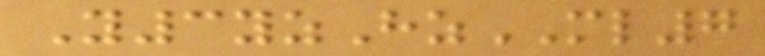Y3yzHzML7
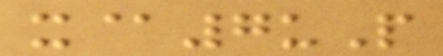x@7uP
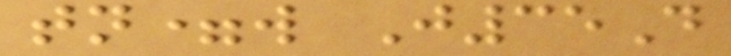tn=w J35D
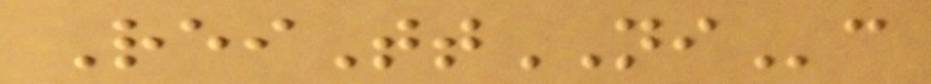ReiTtNIc
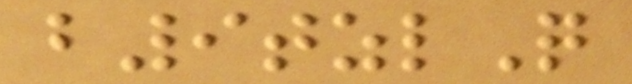b9tzlQ
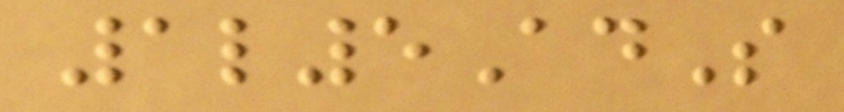1l5AdS
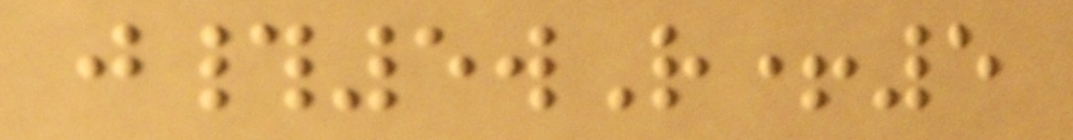j#5wR+5
